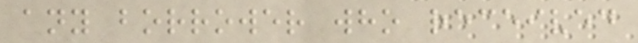any borrower who received
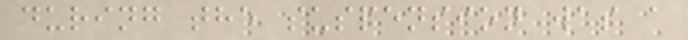during the suspension was a
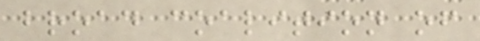broad coalition of
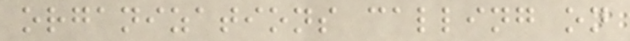organizations calling on
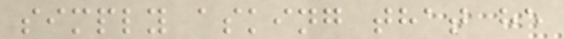simply asking that he
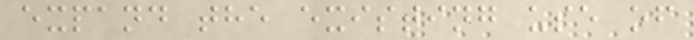expand the existing use of
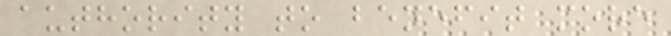authority to benefit more
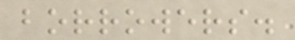borrowers.
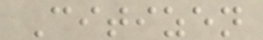Citizen
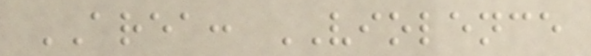AREA: VIOLENCE
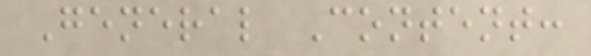General Content:
